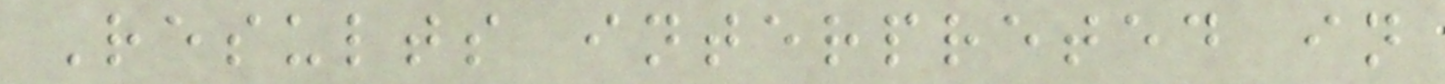Results interpreted in
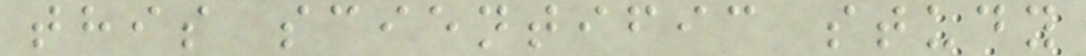this scientific study
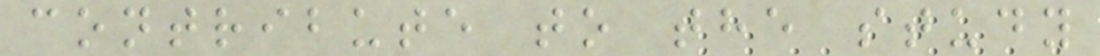contribute to the study
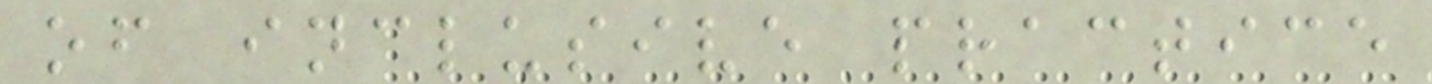of inclusive practice
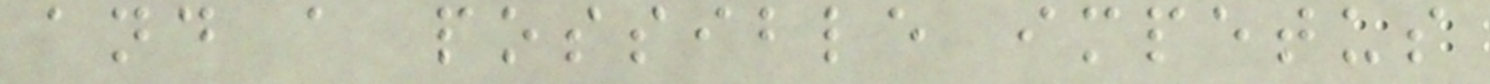and a possible impetus
